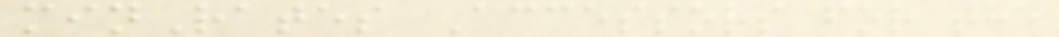minRates Accessors for the
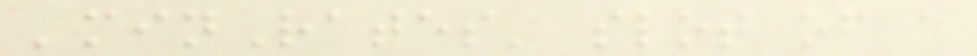'minRates' slot of a
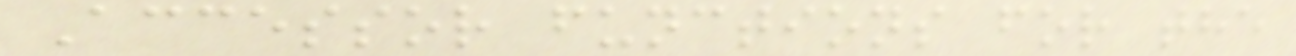Accessor functions for the
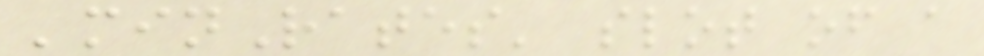'minRates' slot of a
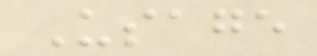Usage
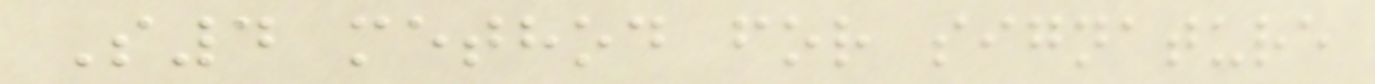S4 method for signature
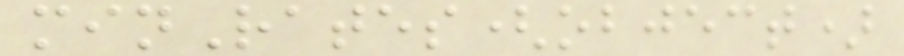minRates(object)
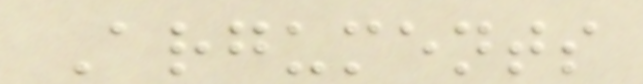Arguments
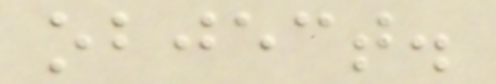object.
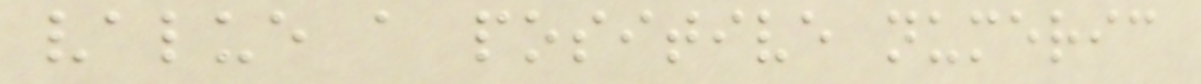value a positive numeric
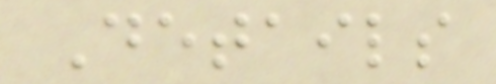Details
